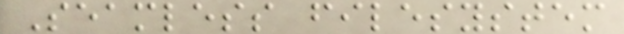Seamless filesystem
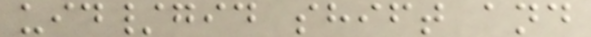uid/gid shift and
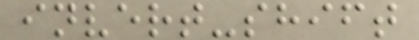invert-shift
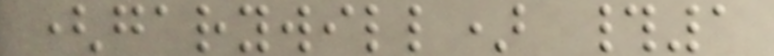(garywill) #1
